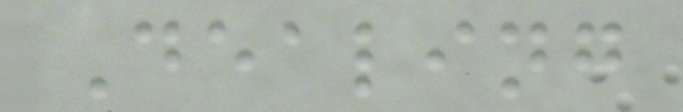Dealing
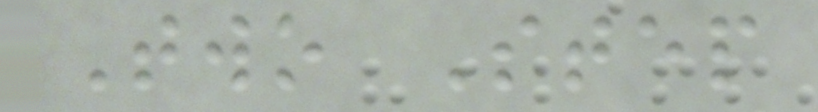Two Step
